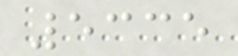5335
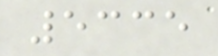5335
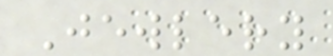Jewlery
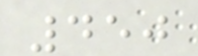450
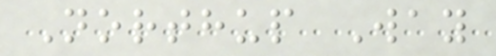Northup Way
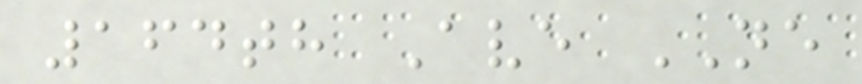164th Ave NE
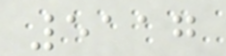5117
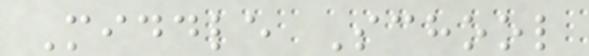Middle School
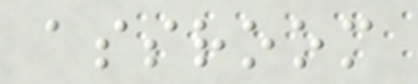assroom
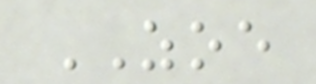ZOE
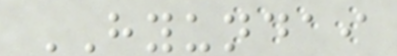HYUNDAI
